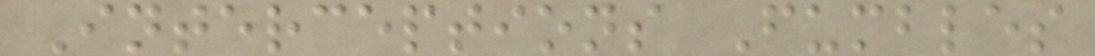Interceptions Fumbles
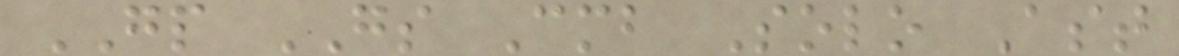GP GS Cmb Solo Ast
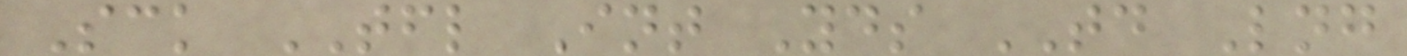Sck TFL Int Yds TD Lng
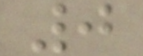0
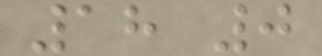18 0
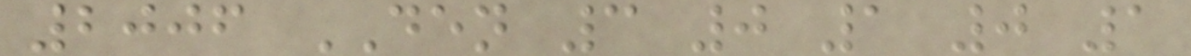2006 DEN 3 0 1 0 1
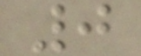0
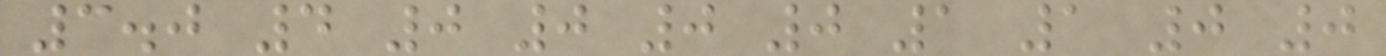3.0 4 0 0 0 0 1 1 0 0
